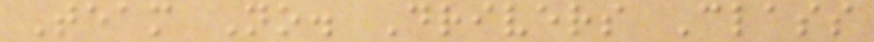Team No. Drivers Class
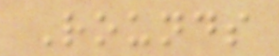Rounds
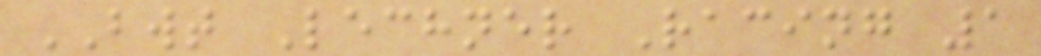BWT Lechner Racing 1
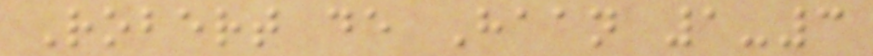Robert de Haan 1-3
